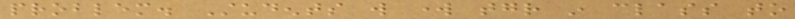problem. Students will work together in class to
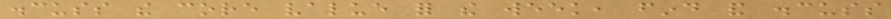discuss the core value for the week, find and discuss
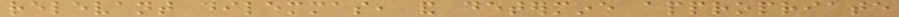relevant dilemmas, and determine appropriate
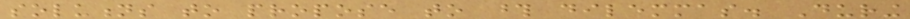solutions to propose to those dilemmas. During
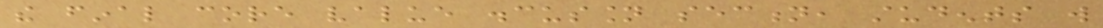the final core value discussion section, students will
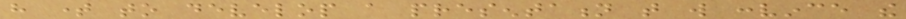have time to develop a presentation that will convince the
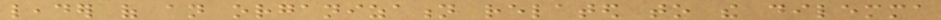leader of an organization related to the dilemma
